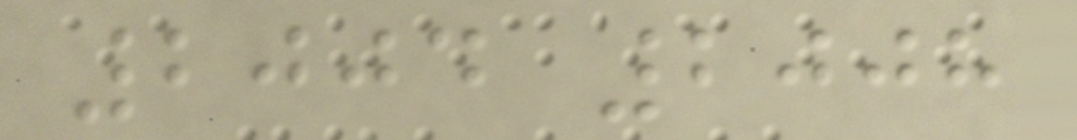2004 2008
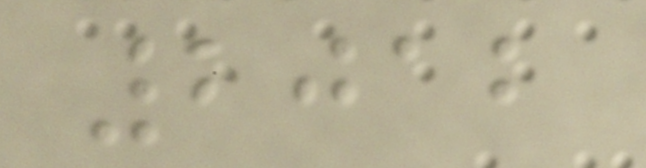2012
